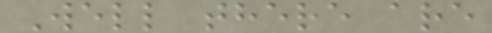Well there are
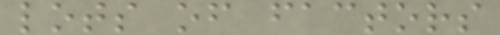lots of factors
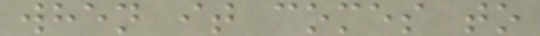when it comes to
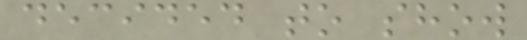decided to show
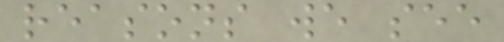reasons we see
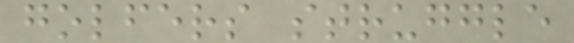golfers struggle
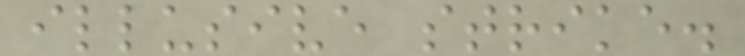illusive strike.
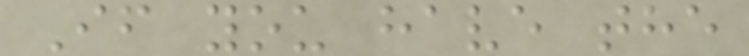If you have the
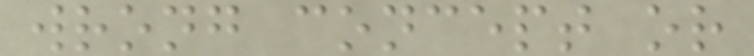wrong concept or
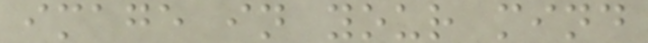image in your mind
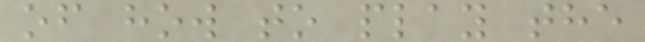of how to play the
